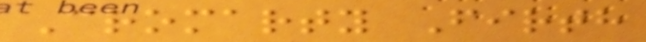Cromarty Firth
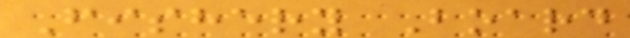Fishery Board
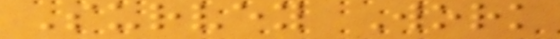Survey Work
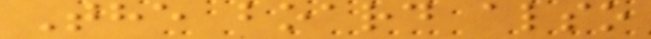The board also
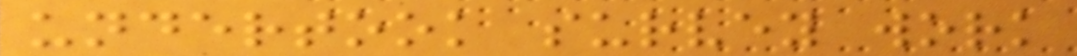undertook survey work
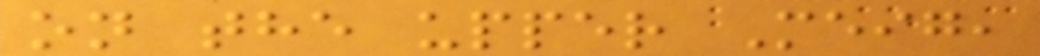on the upper Meig,
